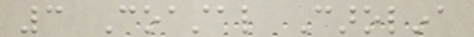3 Coastal Carolina
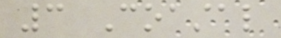3 Coastal
